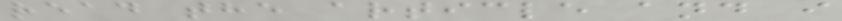read the article and i
